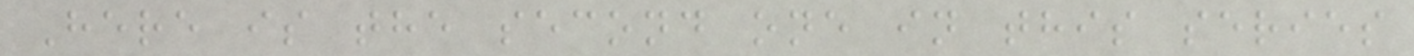Here is the second one in this series
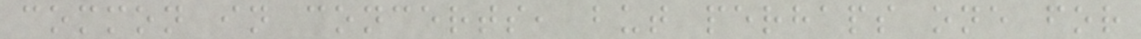common in concerts, but perhaps one for
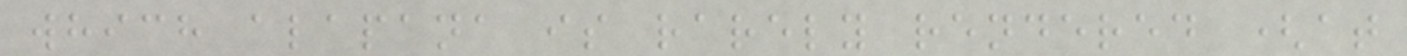which alapana is rarely rendered (at
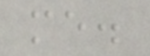me.
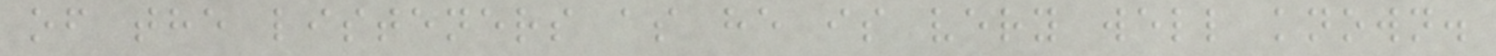of the listeners as he is very well known.
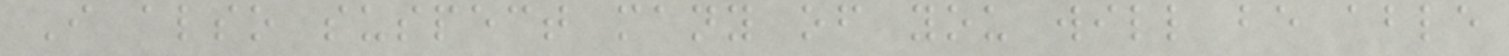I also suspect many of you will be able
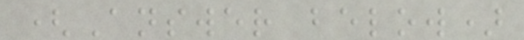(Answer below)
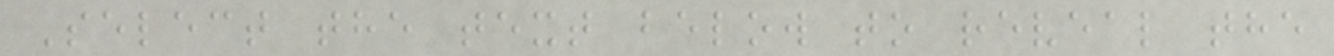Select the text below to reveal the
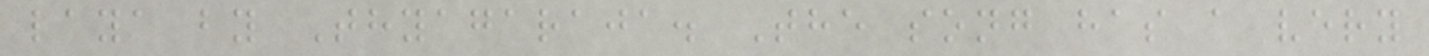laya by Thyagaraja. The song has a very
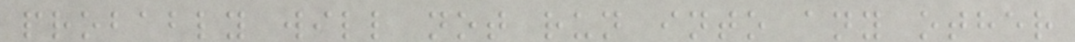probably will not run into any other
